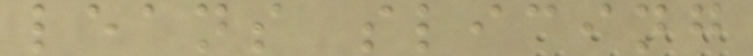leans slicing
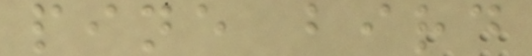pine bird
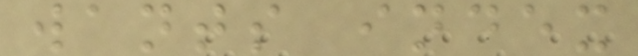wants index
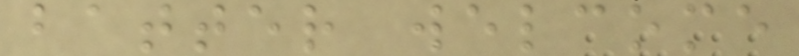batter welcome
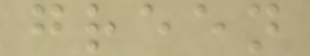green
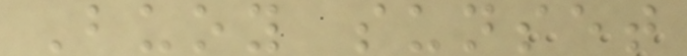Buoy sunset
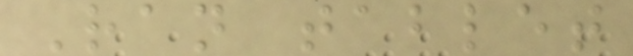Ran tablet
